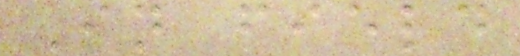In field
